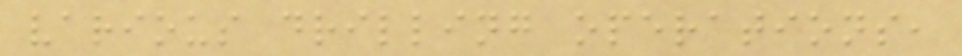various drilling operations,
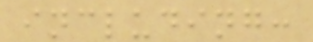including:
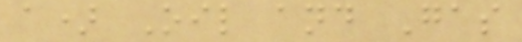a) Oil and Gas
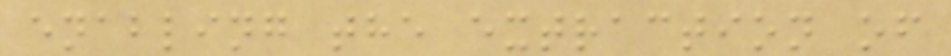enabling the extraction of
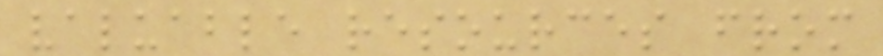valuable resources from
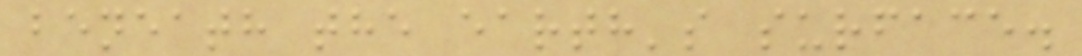beneath the earth's surface.
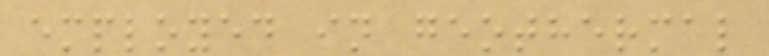employed in geothermal
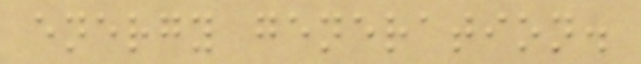energy generation.
